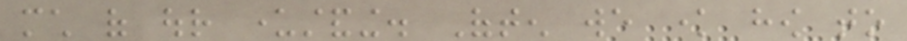much of our understanding. Often we know how to
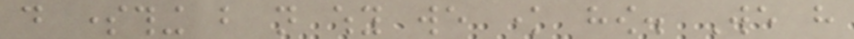do something but not why we know how. We have
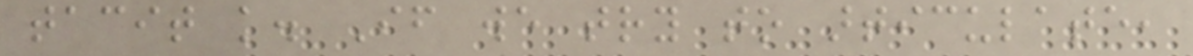tacit knowledge. If we try to articulate,
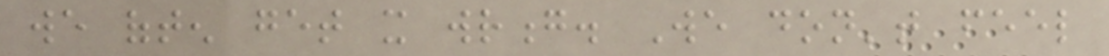we often get it wrong. We don't feel
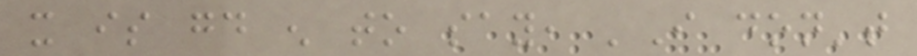it is good enough to say, 'I don't
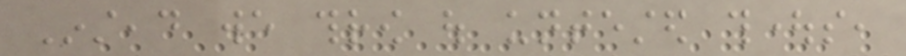Instead we throw out untested thoughts,
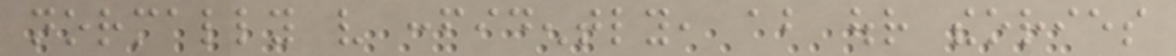normally very confidently, about our theories
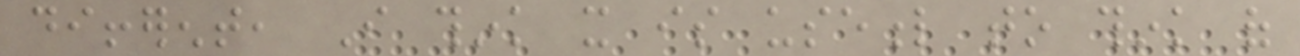different, I think it is useful to think of
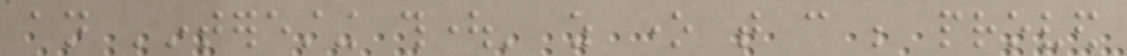an 'interesting thought' as one that can be proved
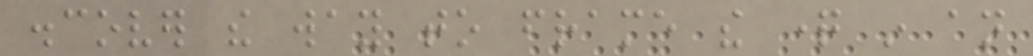discover the way to frame the question in an
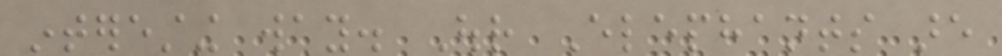interesting way. Our Elephants are
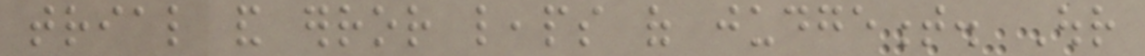trial and error leaps of judgement. Our
